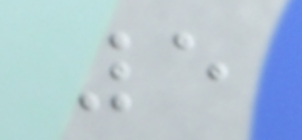5
